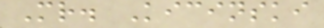Mr. Kicinski
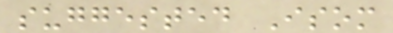suggested Isom
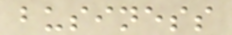business
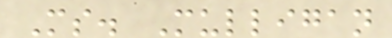Ms. Mulligan
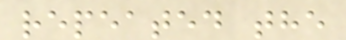repeated the
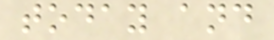today and
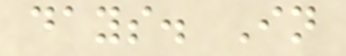days. In
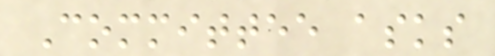Committee asks
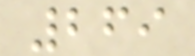269
